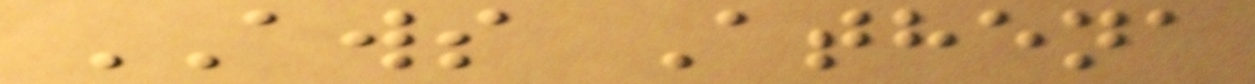AWS Athena
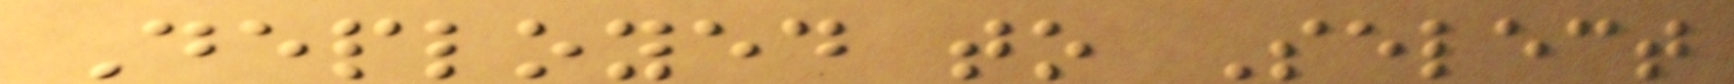Deployed to Select
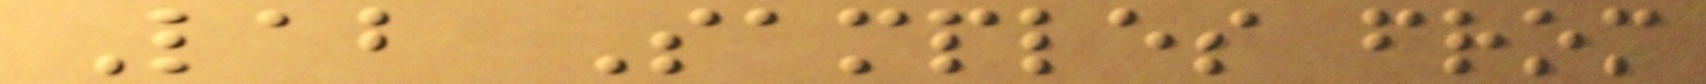Lab Samples from
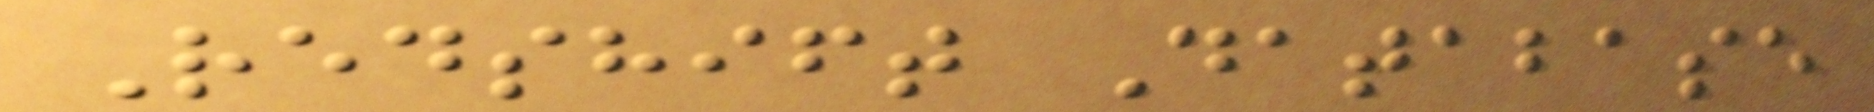Redshift Database
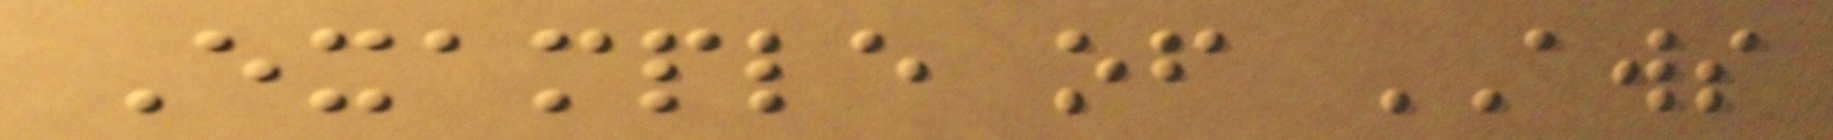Example of AWS
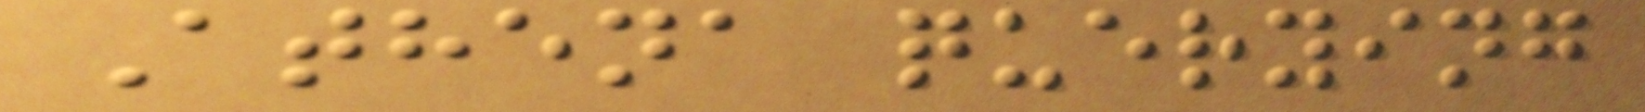Athena querying
